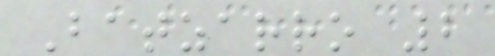Batzarro 2
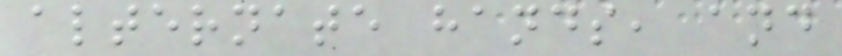alternate hands, and
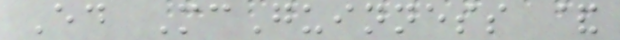Ed McGuinness &
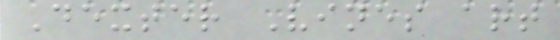Dexter Vines art
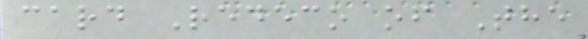card Redeco of The
